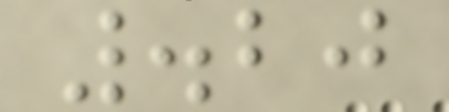.20
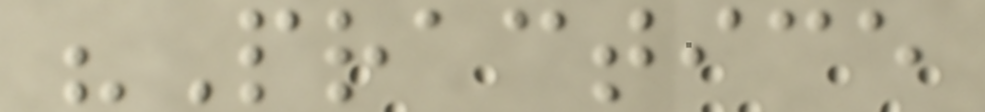"Practice
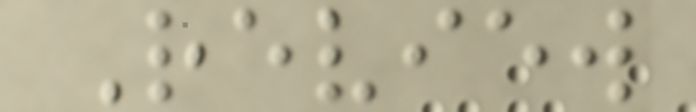Review
